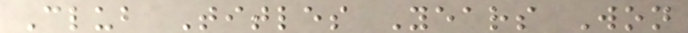Club Titles Years Won
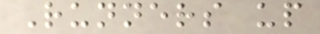Runners up
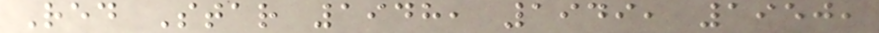Red Star 1948, 1949, 1950,
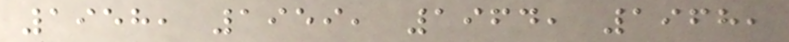1958, 1959, 1964, 1968,
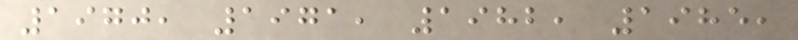1970, 1971, 1982, 1985,
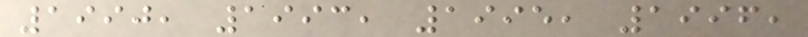1990, 1993, 1995, 1996,
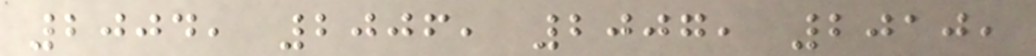2004, 2006, 2007, 2010,
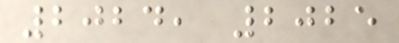2024, 2025
